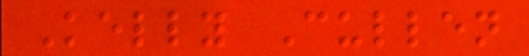Kelly Cullen
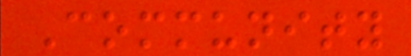Community
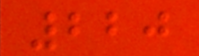220
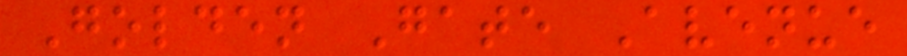Golden Gate Avenue
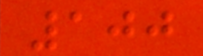100
